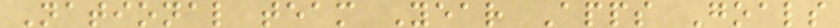National team Year Apps Goals
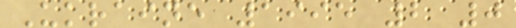Ukraine 1995 2 0
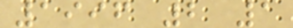1996 2 1
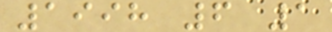1998 6 1
